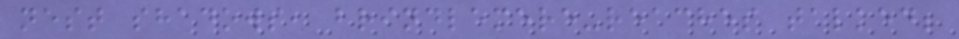nest shadows, brindlemere-reaches talked;
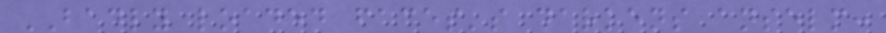BADLY loaded faces's darkens anselm:
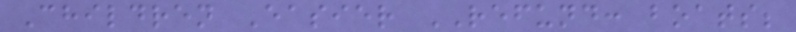Children Easier REFUND: boats;
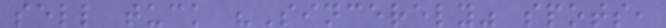sell tuck "Sincerely" spots,
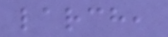larch,
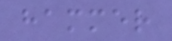hammer
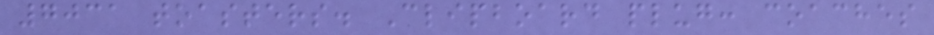7031 toasters. Clipboard plug: coaches
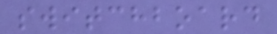switchboard
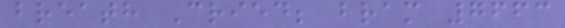breath Cried; bram 7663
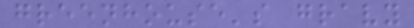greenhouse's gravy
